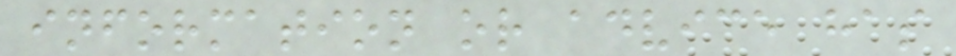information or advice has
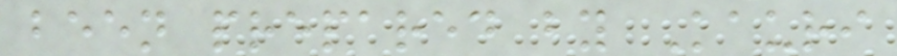been prepared by Kauri
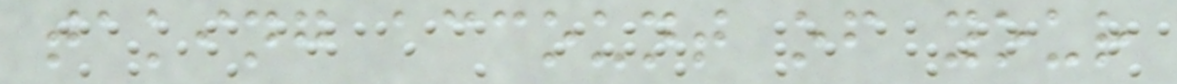taking account of your
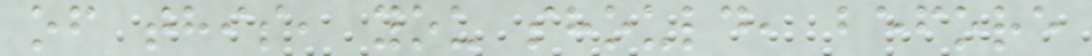of this, you should, before
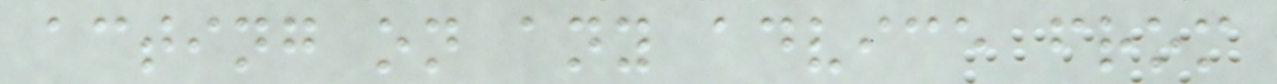acting on any advice from
